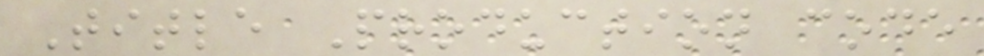Title Production code
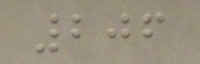206
